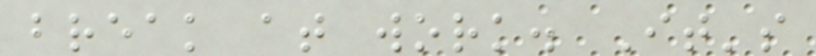break at work. It's
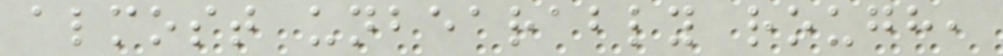almost unbearably rough,
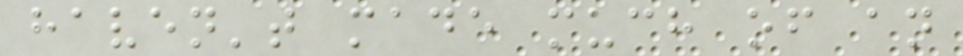haven't made much of an
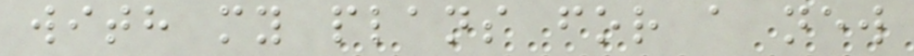with my plans for a new
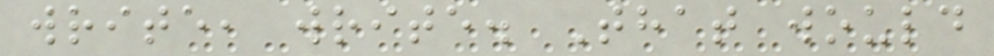write, write. That would
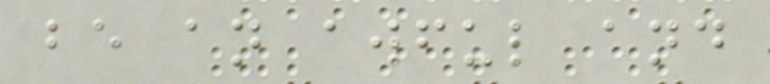be an awful and
